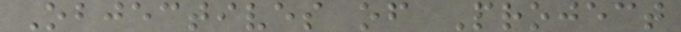Objectives of Project
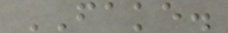FAKE.
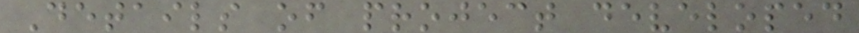Details of project developed
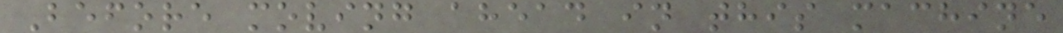Before moving ahead in this machine
